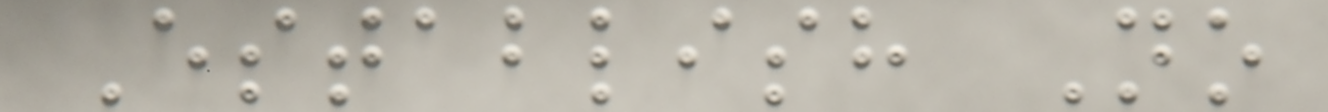Establish No
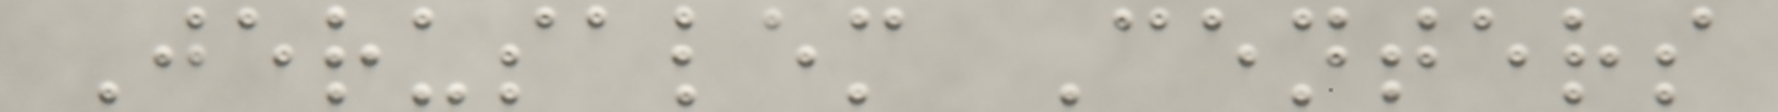Jerusalem Centers
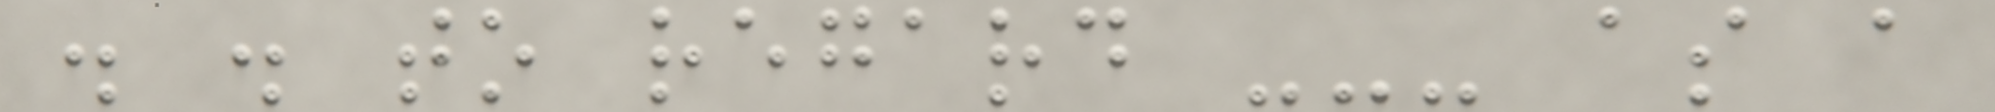. . to regard --- as a
